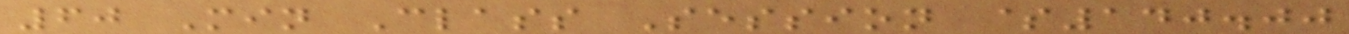60 Min Class Session $140.00
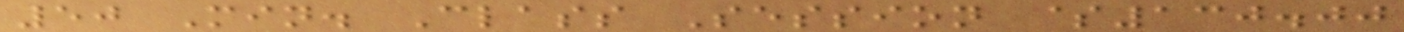50 Min. Class Session $130.00
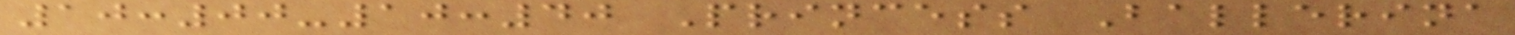10:00-10:40 Princess Ballerina
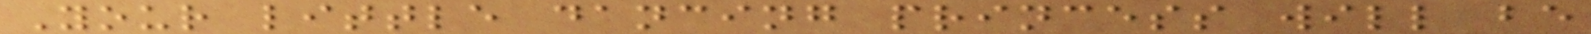Your little dancing princess will be
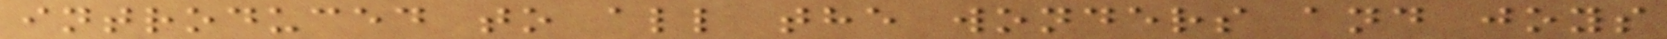introduced to all the wonders and joys
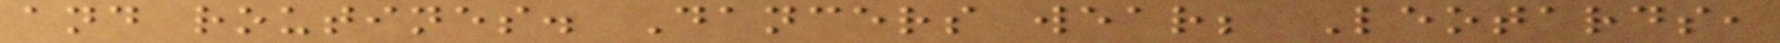and routines. Dancers wear; Leotards,
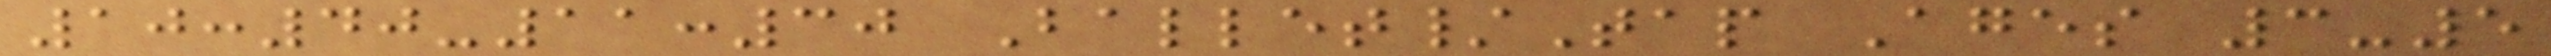10:40-11:30 Ballet/Tap Ages 3-5
